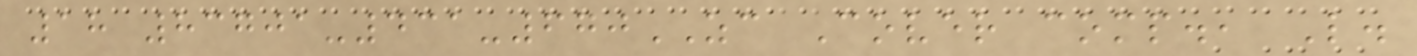18 83701-431-670ZC Cover comp., L.
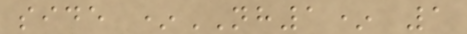side *NH1* 1
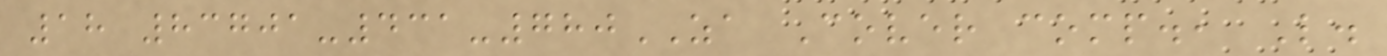18 83701-431-780ZA Cover comp., L.
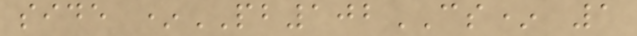side *PB102CS* 1
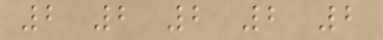2 2 2 2 2
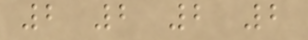2 2 2 2
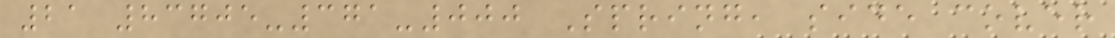21 83705-371-000 Spring, side cover
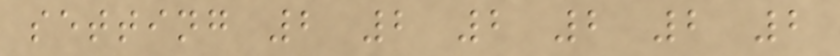setting 2 2 2 2 2 2
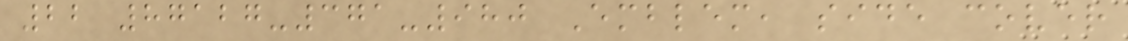22 87127-371-980 Emblem, side cover
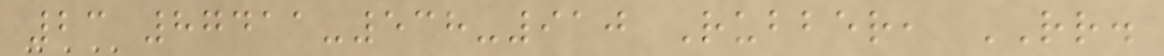23 87411-538-910 Rubber, RR.
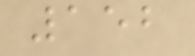152
